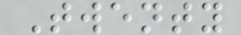Twenty
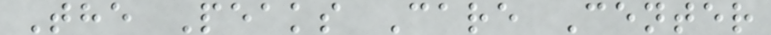The Peaks Care Center
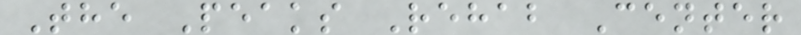The Peaks Rehab Center
